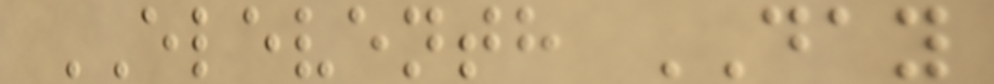ELEVENTH DAY
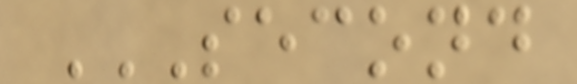SECOND
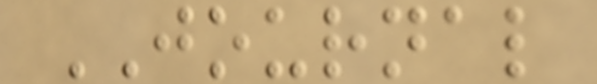JOURNAL
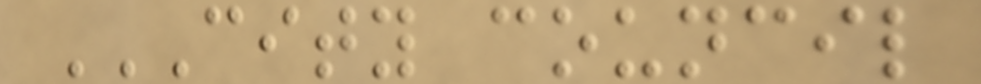CITY COUNCIL
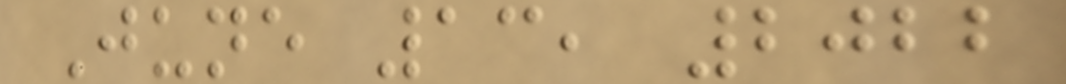June 13, 2022
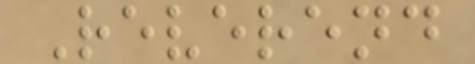Reverend
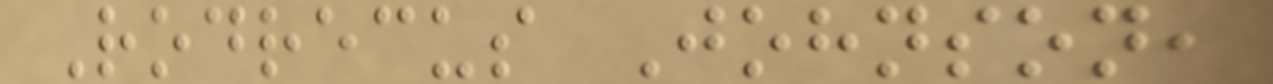Rodrecus Johnson,
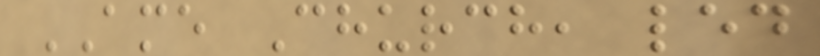AME Church, led
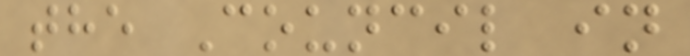the Council in
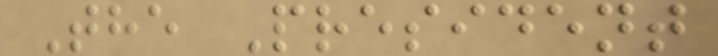The President
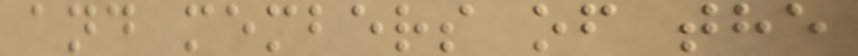and members of the
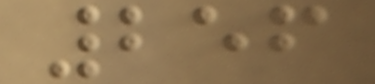256
